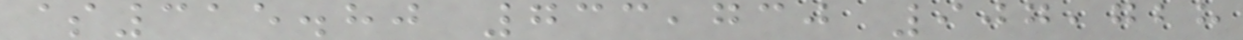$315.80 733,730 907,728
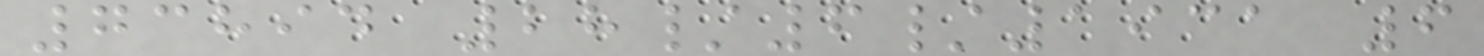73894 28/6/1931 6
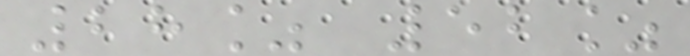28% 52%
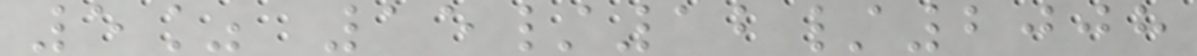5% 15/12/2008
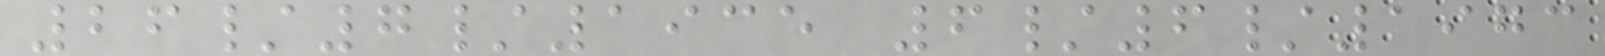26/7/1935 6/6/1973
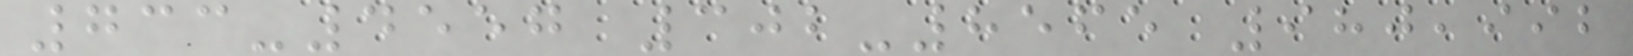733-4557 302-8565 980,992
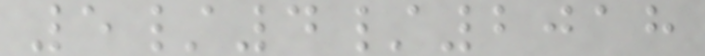5/4/2018
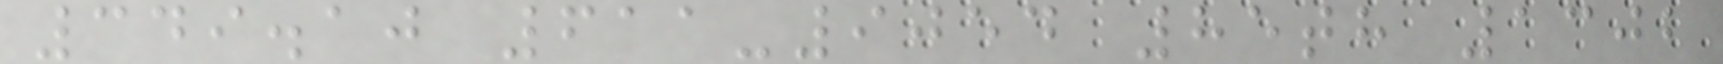349.10 611-9054 85th 1302
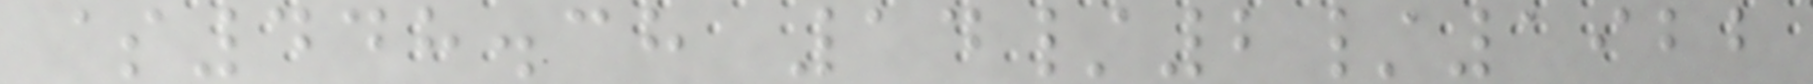$448.38 14/2/1922
